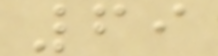69
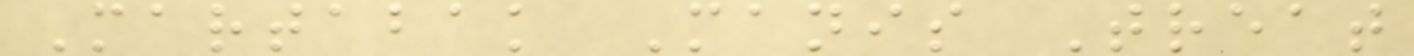Martabak Manis Treat
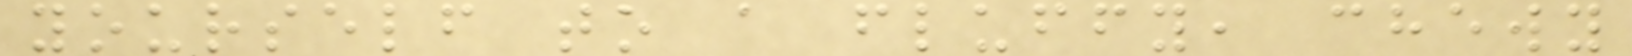yourself to a fluffy, chewy
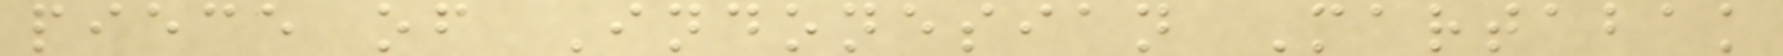piece of Indonesian Martabak
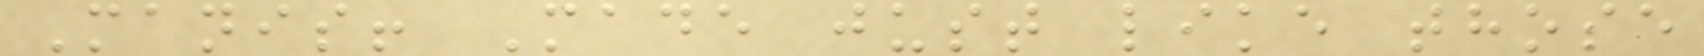Manis! Made just like those
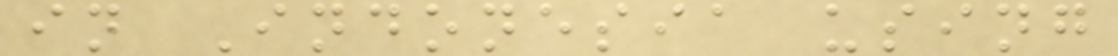in Indonesia using
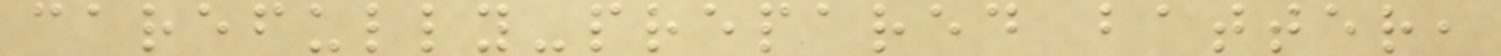carefully-prepared batter,
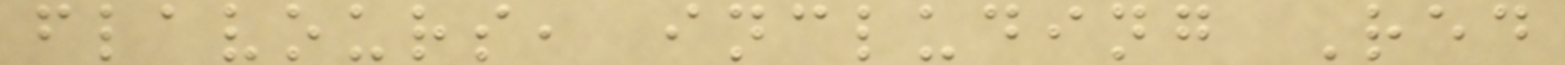flavours, including Red
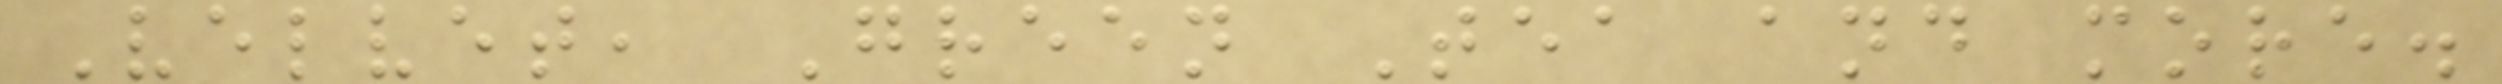Velvet, Green Tea and more.
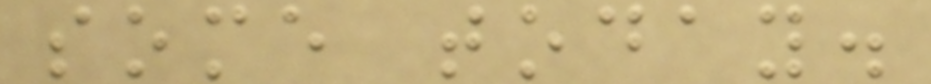some today.
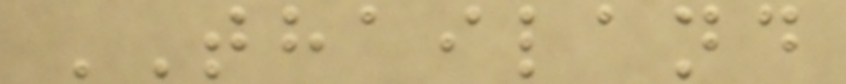THAILAND
